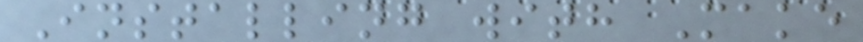Installing with Make
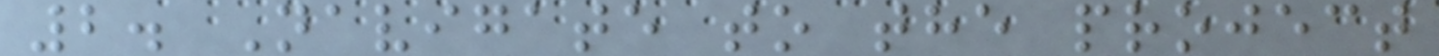2. Navigate to the project
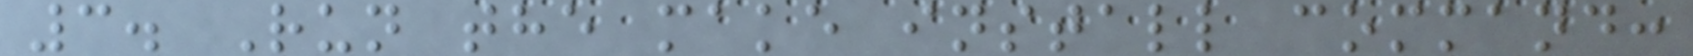3. Run the make install command:
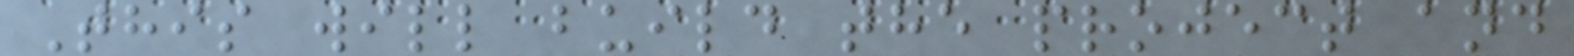This will build the project and
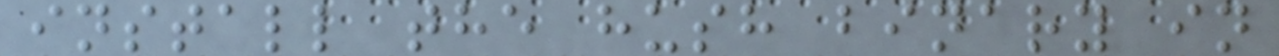install the hush binary in
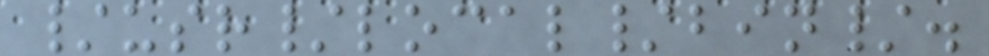/usr/local/bin/.
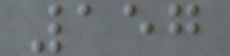157
